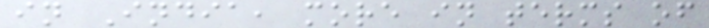in India, more in terms of
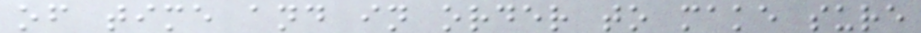of time and in order to make sure
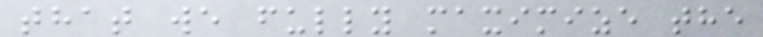that we fully maximize the
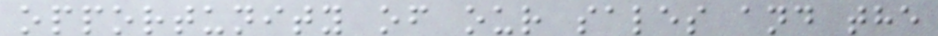opportunity of our sales and the
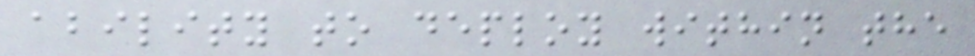ability to deploy within the
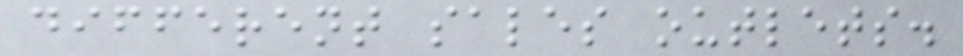different sales outlets.
